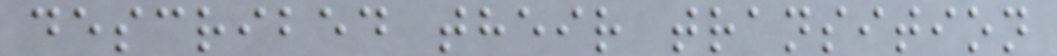described their transition
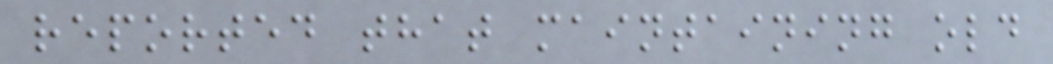reported that maintaining old
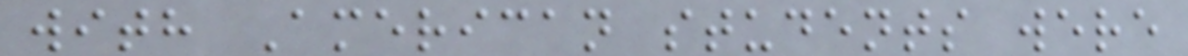with American students were
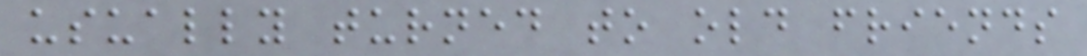usually turned to old friends
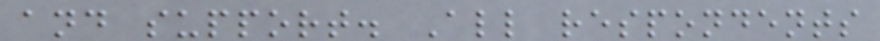and support. All respondents
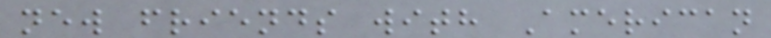new friends with American
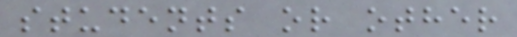students or other
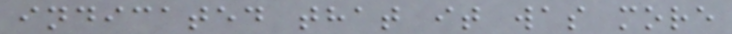indicated that it was more
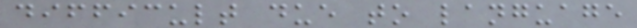difficult due to language
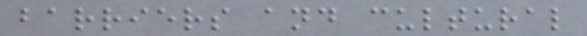barriers and cultural
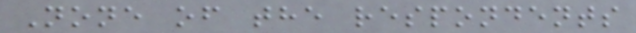None of the respondents
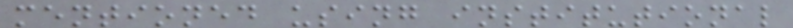mentioned using institutional
